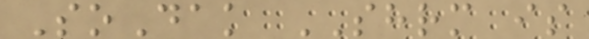SoDak SHRM is
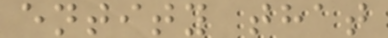entity that
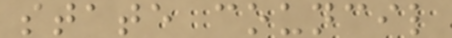state council
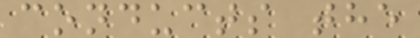conducts the
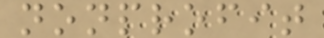nonprofit
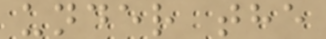under the
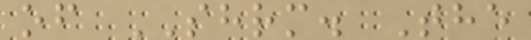of SHRM. The
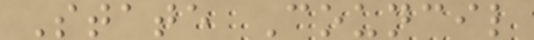State Council
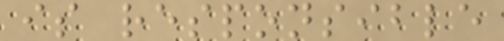is responsible
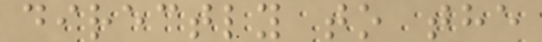directly to the
